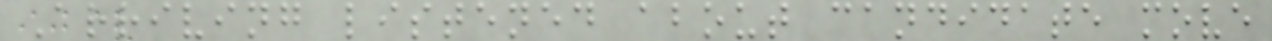Arriving listened about candidate move
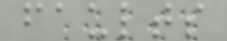faults
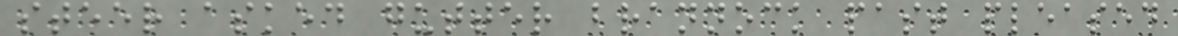steer asked gutter brannock past pleased
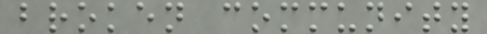broken community
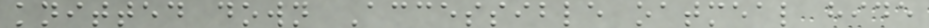knitted down Accessible oatmeal hide
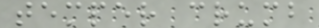temper crumb
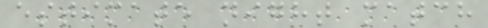estimate night match
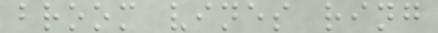broom vines ring
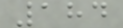184
